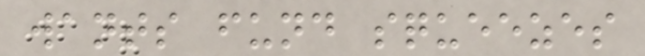wants fund squeezes
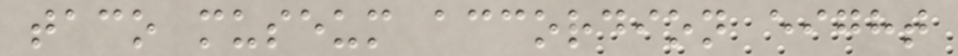taco museum accordion eight
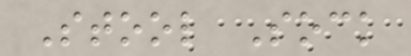Stool Sock
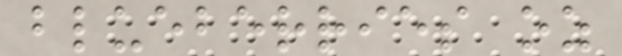blueberries oz
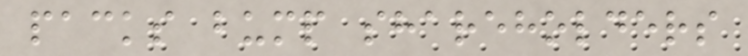packs bump shareholders
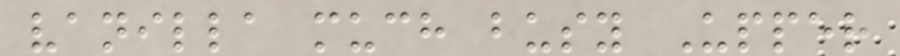vanilla much busy Upper
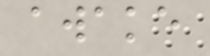awake
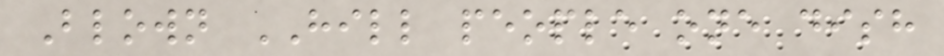Blown HILL people one dish
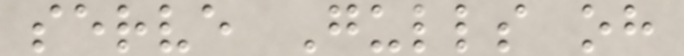serve Gulls oh
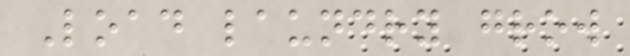Load laundry grow
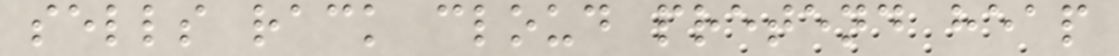sells rack cloud pretend heap
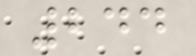244
